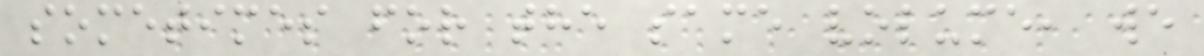sometimes for the same volume, we
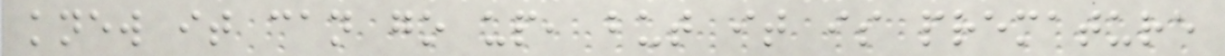knew it can go up, but it is premature
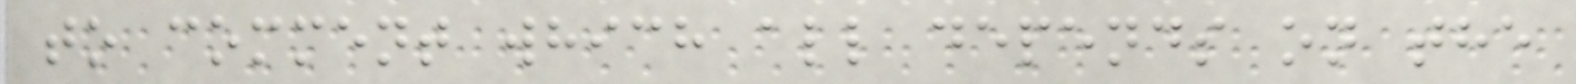to comment which all depends on the
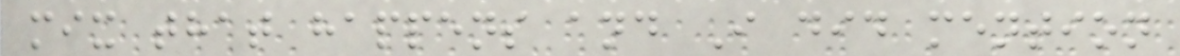mix that happens and I did mention
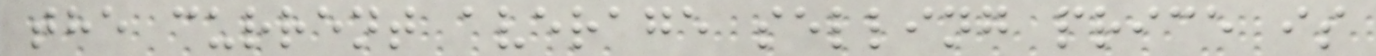the current average selling price is
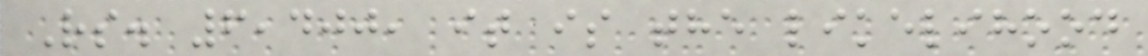Rs. 6,400, it is the likelihood
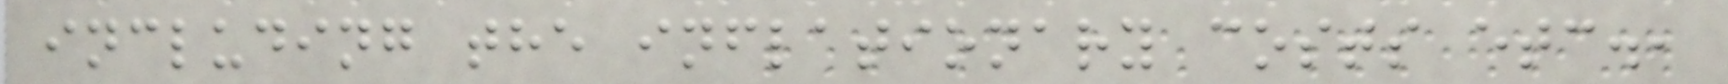including the inflationary costs etc.,
